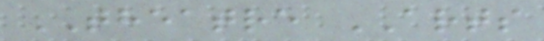THEATRE ARTS
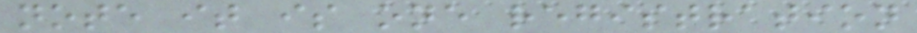note it is one registration
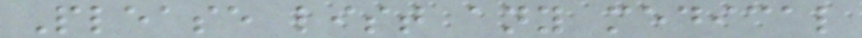Please list any medical
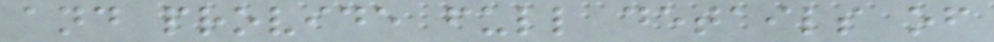and provide full details of
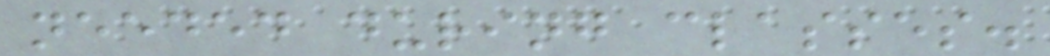needed during classes.
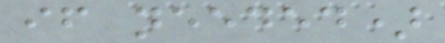if needed)
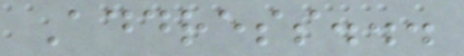Address...
